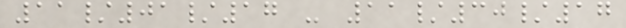11/01/17 - 11/30/17
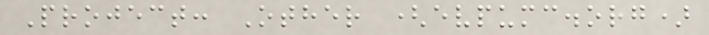Project: Other (evpumc.org)
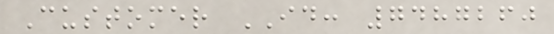Customer ID: 7487260
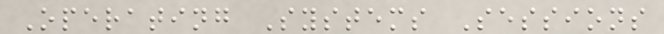Operating Systems Sessions
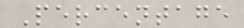Percentage
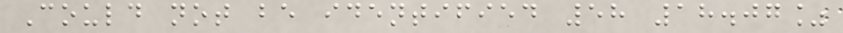Could not be identified 58 18.07%
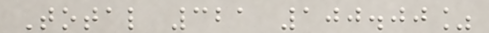Total 321 100.00%
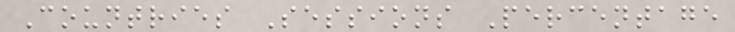Countries Sessions Percentage
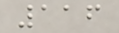116
